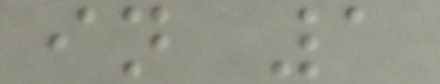in 1
